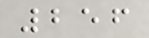256
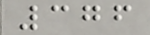376
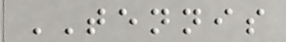TENNIS
